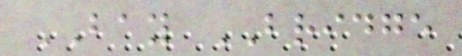BAY BRIDGE
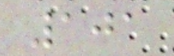101
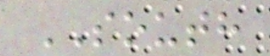SOUTH
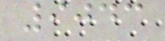9043
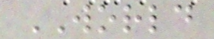WORLD
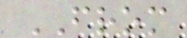FROM
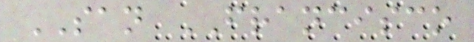SAN FRANCISCO
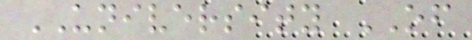UNIVERSITY OF
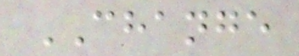CHANGE
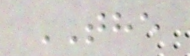THE
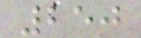250
